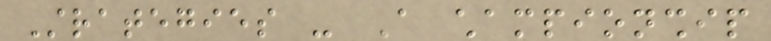Strategies - A championship
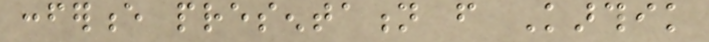conference presentation from Karthik
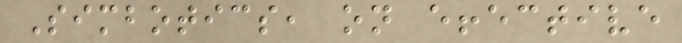Simbotics, on effective
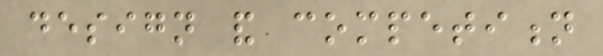design and competition
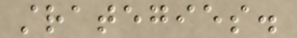strategies.
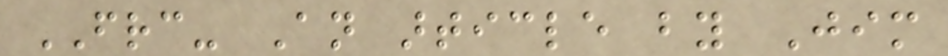FRC- An article by Jim
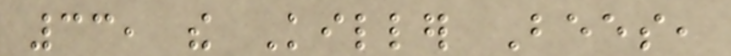33, the Killer Bees,
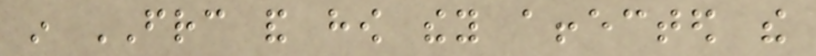in FRC and how they affected the
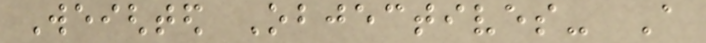Weighted Objectives- A
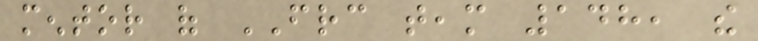mentor of FRC team 148, the
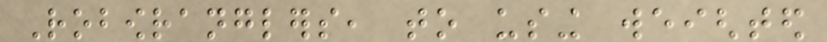Robowranglers, to using weighted
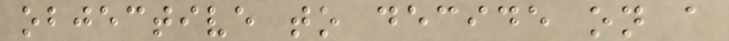objective to decide on a
